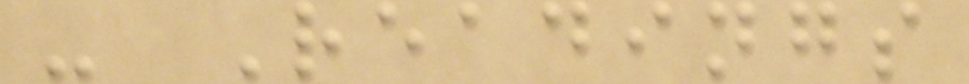- Readings
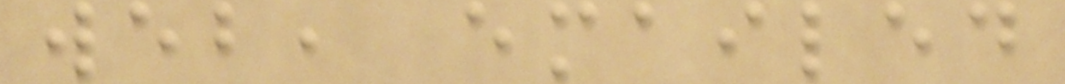web, emailed
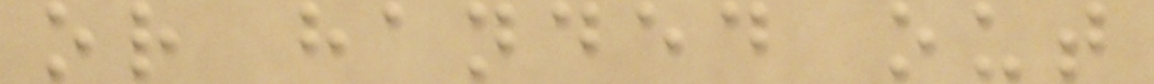or handed out
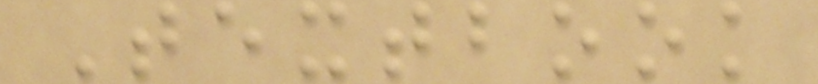Textbook
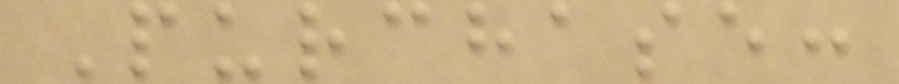Purchase:
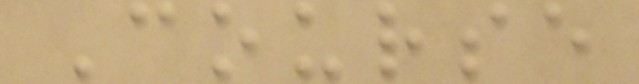Course
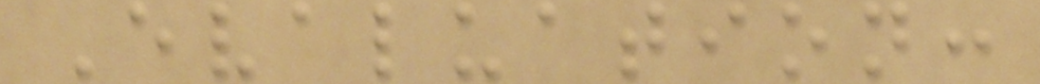Evaluation:
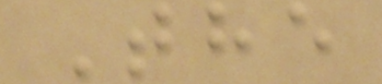The
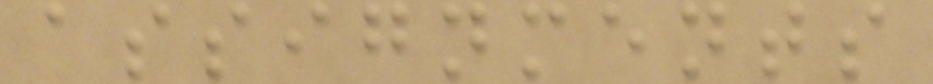assignments
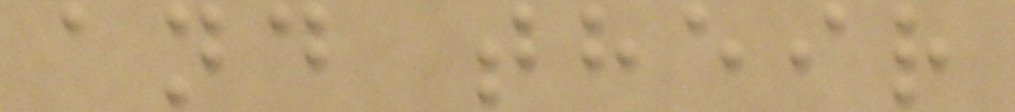and their
